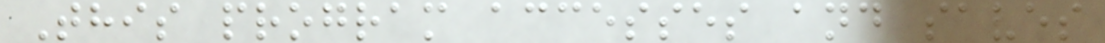This program accesses and saves
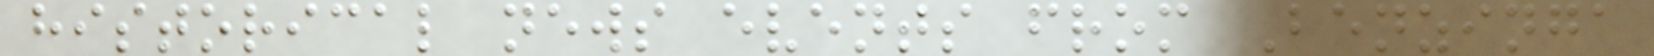historical news events from Benzinga
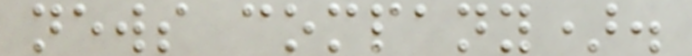news company).
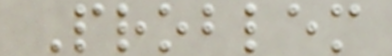Problem
